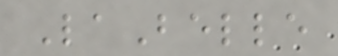LaBelle
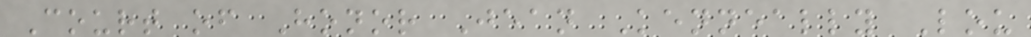Court of Honor Jean Kenneally Lou
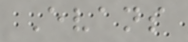Evans
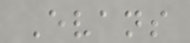Evans
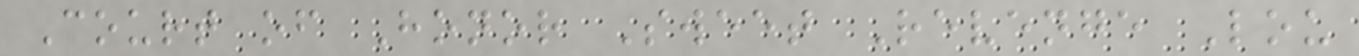Court of Honor Sweet Revenge Lou
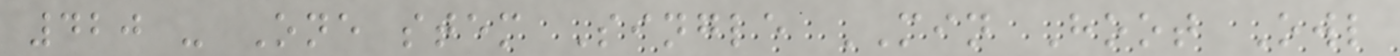420 - One stem Single MIN Hoot Owl
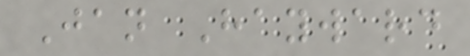Jan Hayward
